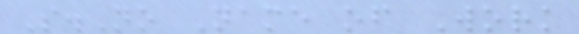S.No Name of Work
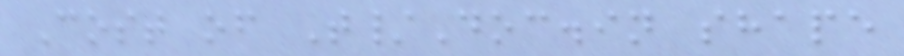Cost of T/Doc.in shape
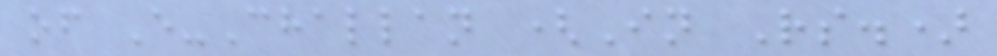of E-Challan (In Rs.)
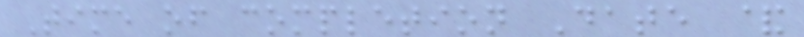Time of completion Date &
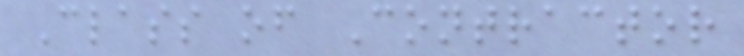Class of Contractor
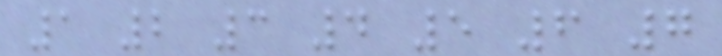1 2 3 4 5 6 7
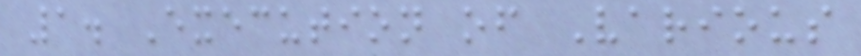1. Execution of Various
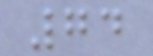74
